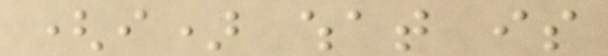(i) what is
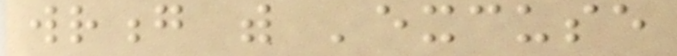wrong with 'excuse
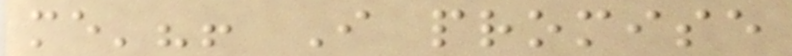me'?! I promise
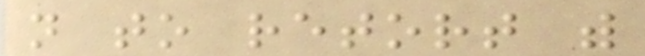not to retort with
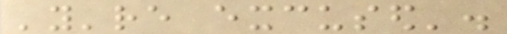'you're excused'.
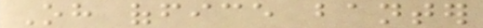Oh office banter
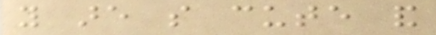you are so cute and
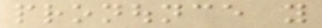pronounce you
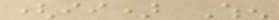(ii) When
